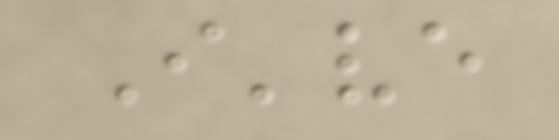I've
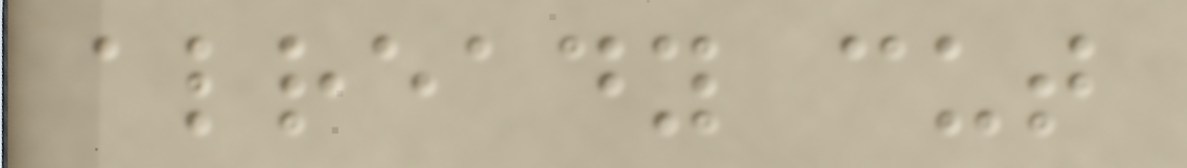already cut
